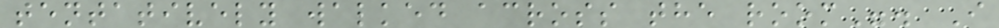tentatively walked across the room". I
